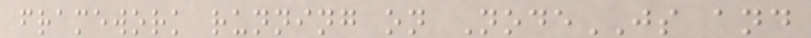framework running on NodeJS and
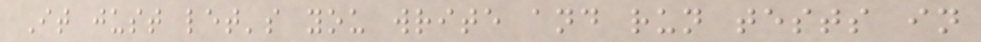It just let's you write and run tests in
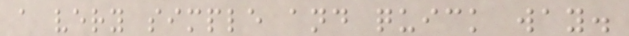a very simple and quick way.
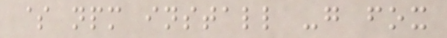$ npm install -g fox
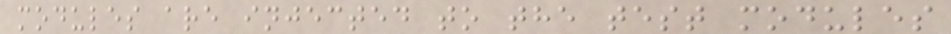modules are injected to the test modules
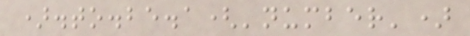).to.be.a('number')
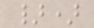})
